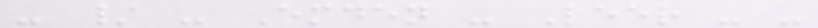- / - Emden - Leer - -
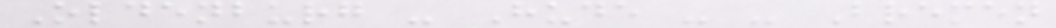Oldenburg - Hude - - Bremen
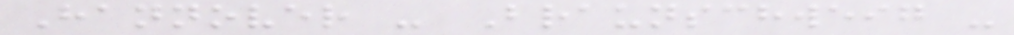Hannover - Braunschweig -
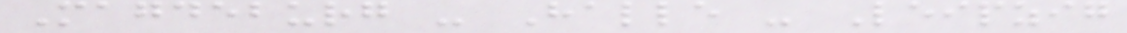Magdeburg - Halle - Leipzig
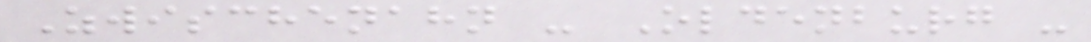Zwischenahn - Oldenburg -
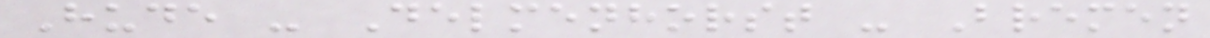Hude - Delmenhorst - Bremen
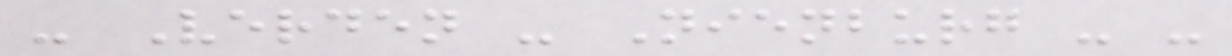- Verden - Nienburg - -
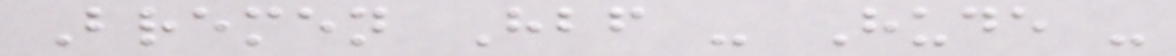Bremen Hbf - Hude -
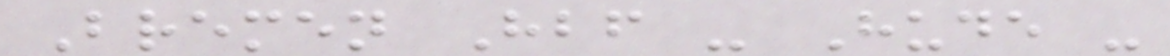Bremen Hbf - Hude -
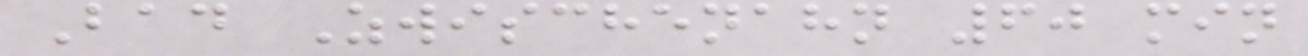Bad Zwischenahn 60 min
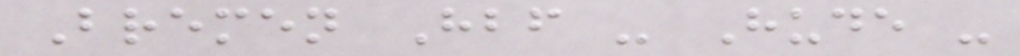Bremen Hbf - Hude -
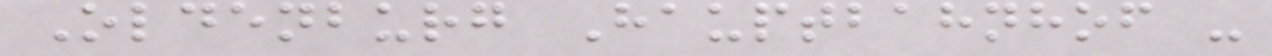Oldenburg Hauptbahnhof -
